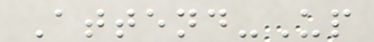Attend-Up
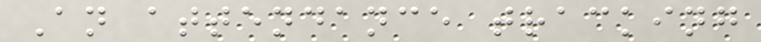An attendance tracking
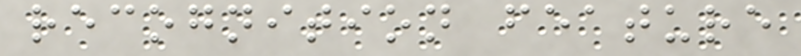recognition feature
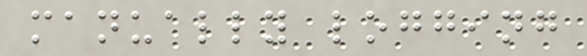manually logging
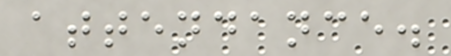attendance.
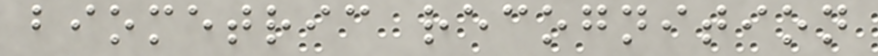biometric recognition
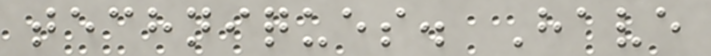techniques. Have
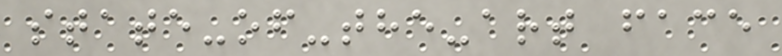state-of-the-art face
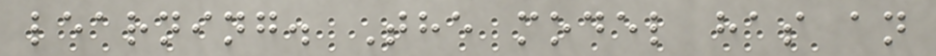learning. The model has an
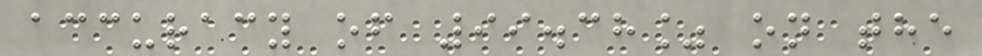accuracy of 99.38% on the
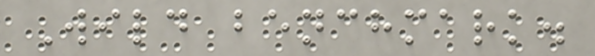Wild benchmark.
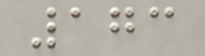173
